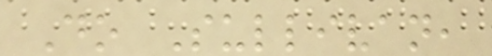Do Sullivan,
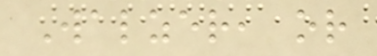Walzer, or
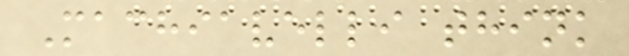Machiavelli think
